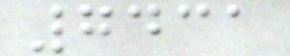7431
